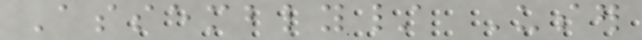Assembly/ User
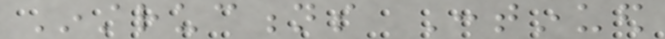Instructions Continued
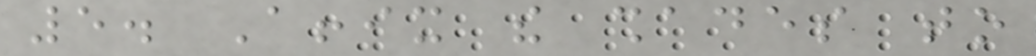5. Affix the shades to
